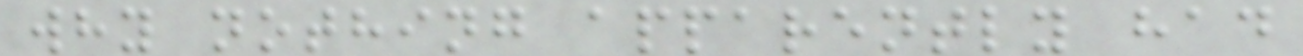why nothing apparently had
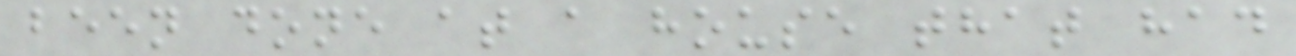been done at a house that had
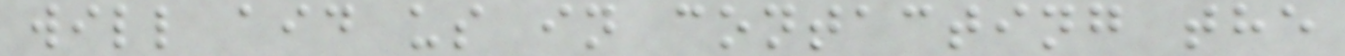will aid us in contacting the
